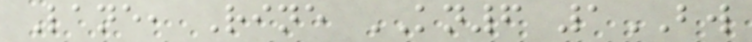Lane, Rine KN6 1BW
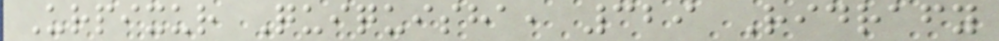Urpixur Quiquisha, 329 Ridrafy
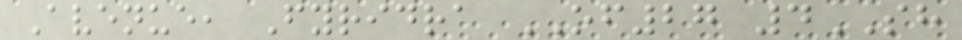Avenue, Fyridra OF27 4SH
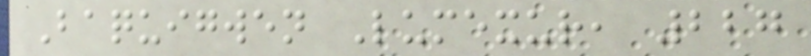Baquigwen Lumexur, 227
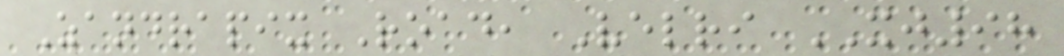Zandrapix Road, Velri XJ98
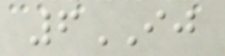6IJ
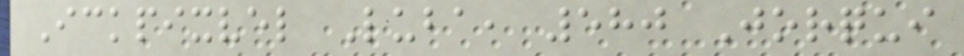Ickpixvel Luba, 580 Jorqui
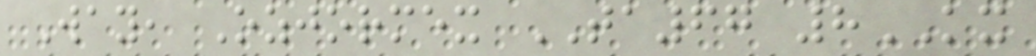Way, Ozjormex TA67 8KX
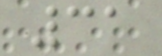31
